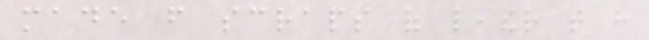made from scraps of leather that have
